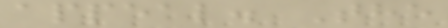appeal. The
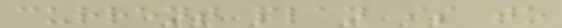current plan is to
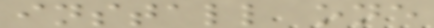install one
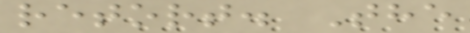retort. The
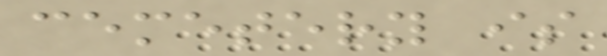cemetery is
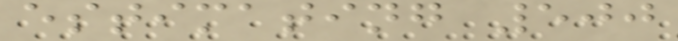estimating 500
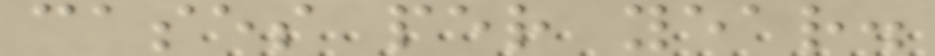cases per year.
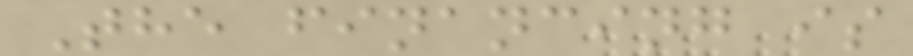The financing is
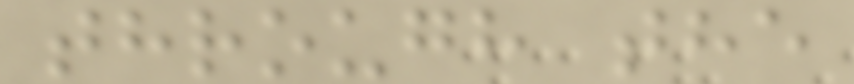through the
